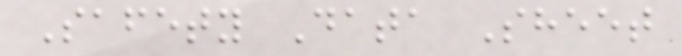Safety Data Sheet
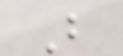B
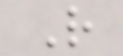R
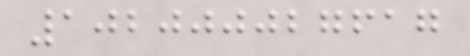102000027617
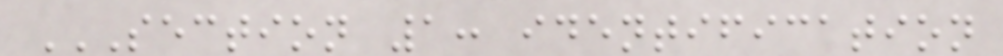SECTION 1: IDENTIFICATION
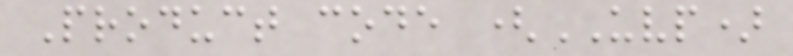Product code (UVP)
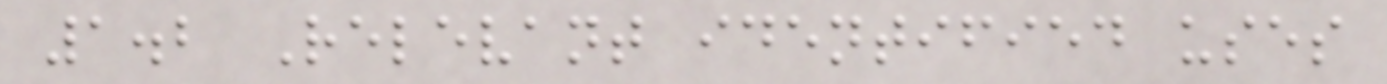1.2 Relevant identified uses
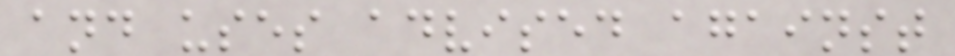and uses advised against
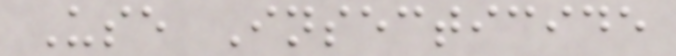Use Insecticide
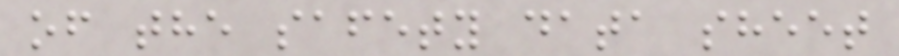of the safety data sheet
